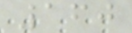160
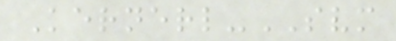Kernerl-SVM
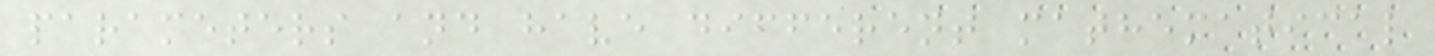parameters and have different mathematical
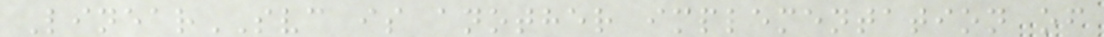LinearSVC is another implementation of
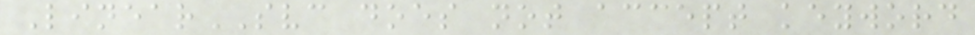LinearSVC does not accept keyword
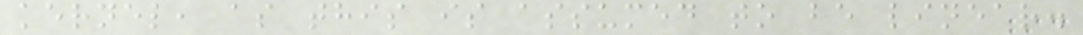kernel, as this is assumed to be linear.
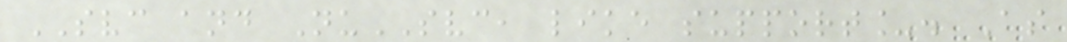SVC and NuSVC, like support_. As
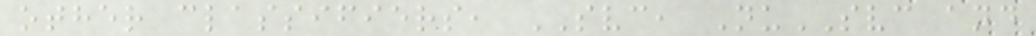other classifiers, SVC, NuSVC and
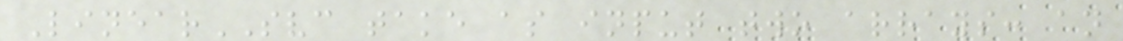LinearSVC take as input two arrays: an
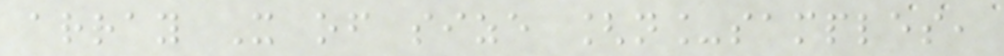array X of size [n_samples,
